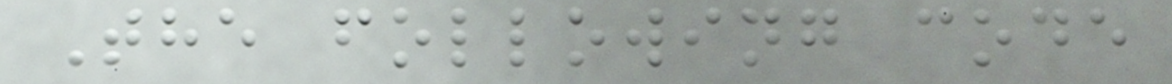The following code
